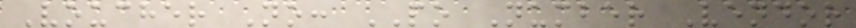Voucher No: PO Number Vendor
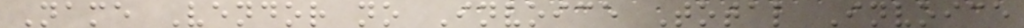Name Vendor no Invoice Total Invoice
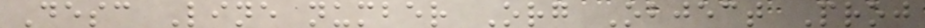Desc Line number Org Object Proj
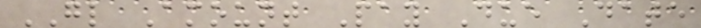GL Amount Pay Due Date
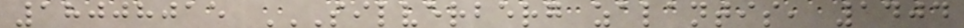18008015 SILVERBERG ZALANTIS, 1404
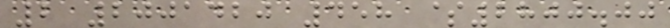2 2001420 458 $2800.00
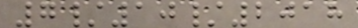7/10/2018
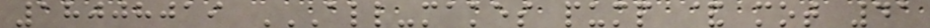18008019 ALL-MAKES PUMP & MOT 41
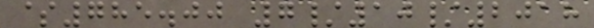$785.00 7/10/2018
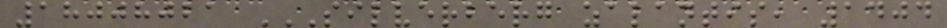18008021 SILVERBERG ZALANTIS, 1404
